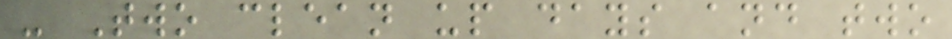- Two clean up days and two
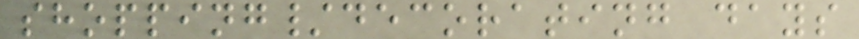shopping/decorating days
